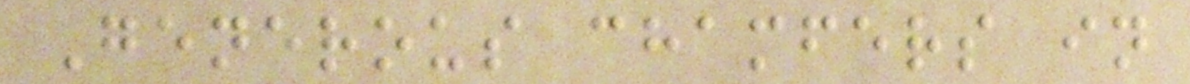Generous chamfers in
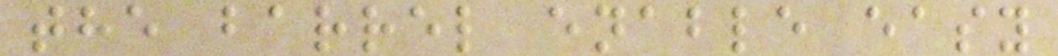the barrel enable easy
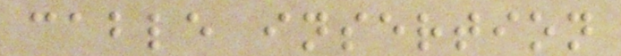cable insertion
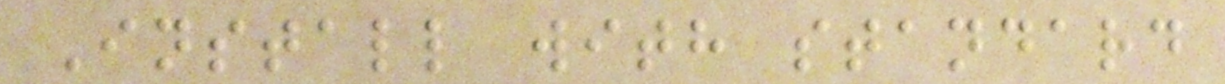Install with standard
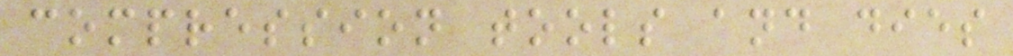compression tools and dies
